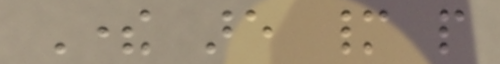There are many people
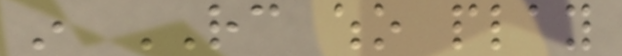in RC who play
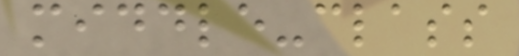middle-class
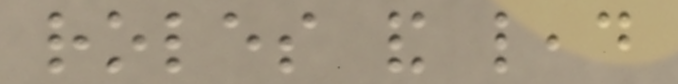roles and lead
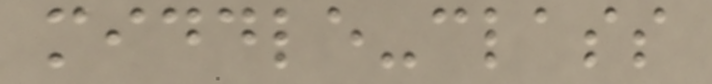middle-class
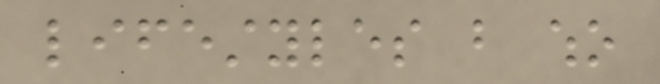lifestyles but who
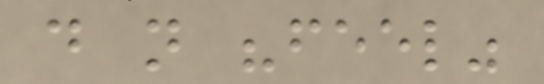do not "feel"
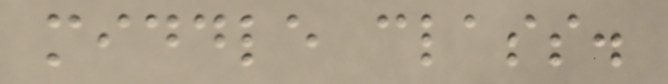middle class.
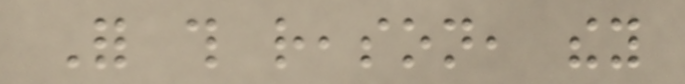For this reason, they
